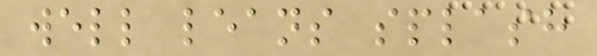well leans splash
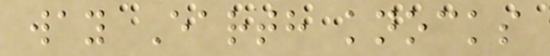way Earth knocks
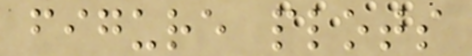figure plots
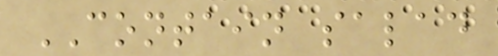CONTAIN salad
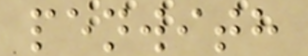penwith
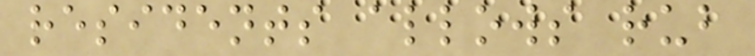residents allows rub
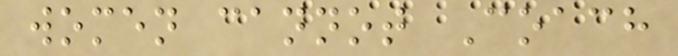women cannot Coach
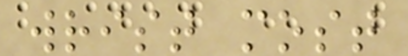wrist most
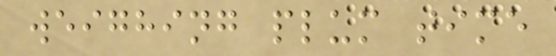weighing plum time
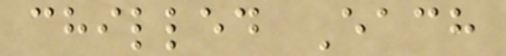chilled Each
